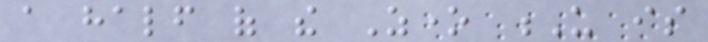a half of the Zone U is
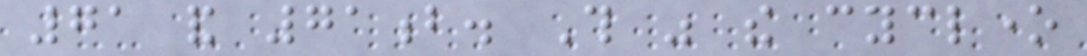71 and 71b. This was the cyclone
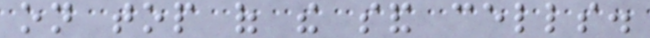on top of the sand cells.
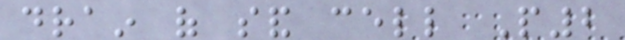drain of sand cell P2
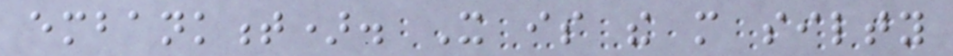embankment). It is the more silty
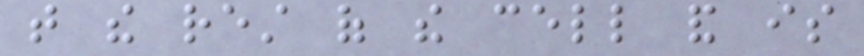that the rest of the cell and is
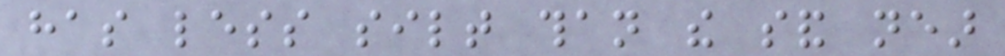has less silt than the sand near
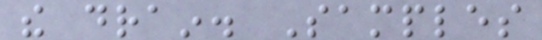the drain. Samples
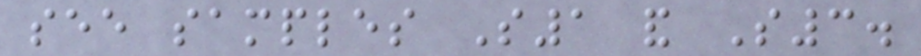see samples S1 and S3.
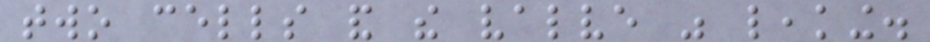two cells and the valve was leaking.
